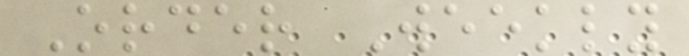Order Weekly
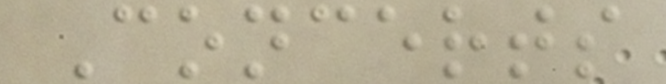Concerts
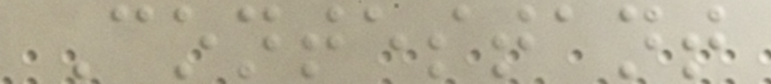Contestant
